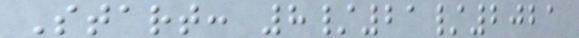Start: 8/21/2021
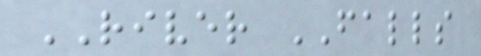RIVER FALLS
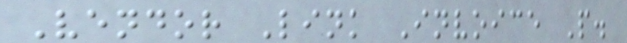Vendor Link Invoice P.
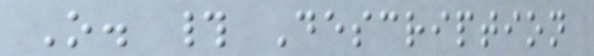O. # Description
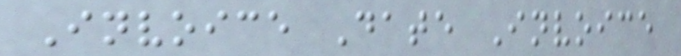Invoice Date Invoice
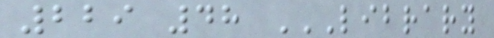229 48 LIBRARY
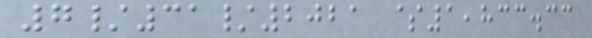7/31/2021 $1,833.33
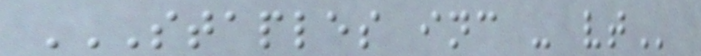STAPLES INC - VT
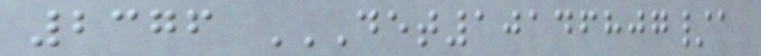2376 DET10146807/A
